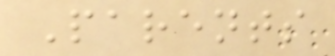Parents
